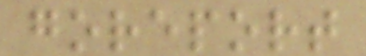goreport
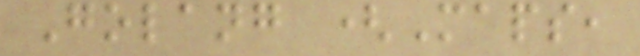Golang (Maps,
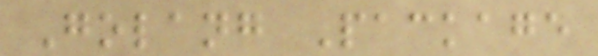Golang Package
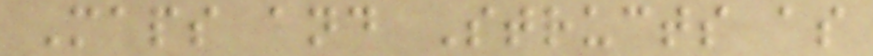Maps and Structs as
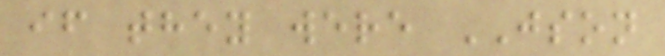if they were JSON
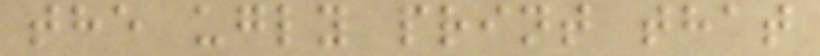the ugly print that
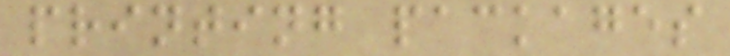printing packages
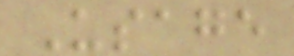Usage
